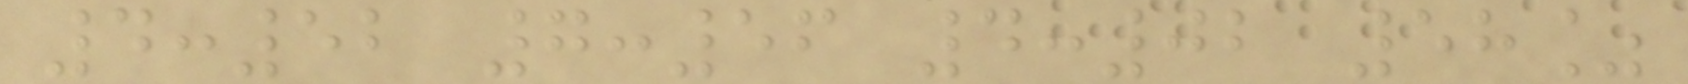4:52 7:56 4:02 58%
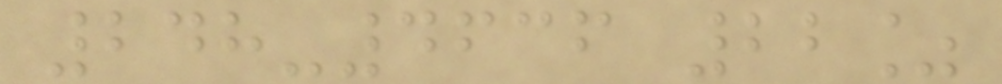248-4636 22%
